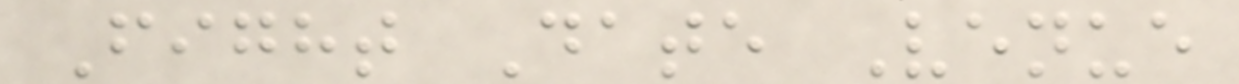Fight Date Venue
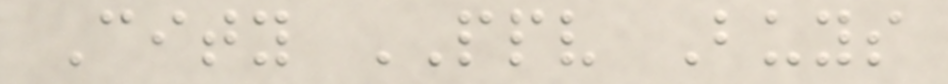City PPV Buys
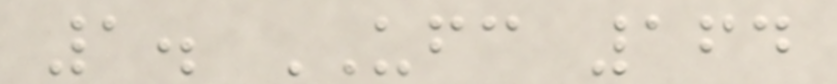1. UFC 164
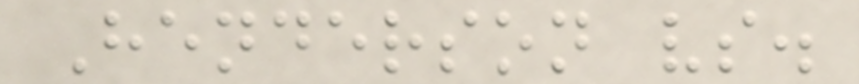Henderson vs.
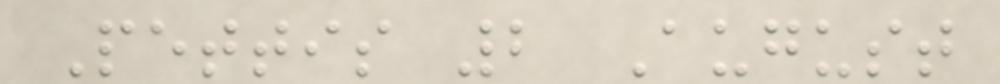Pettis 2 August
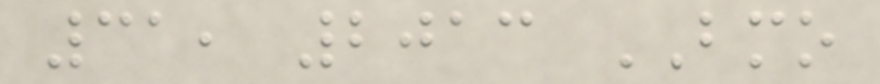31, 2013 BMO
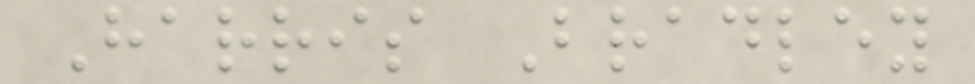Harris Bradley
